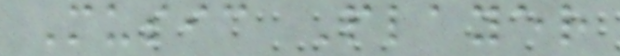Music Player
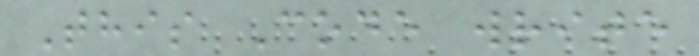This Code write
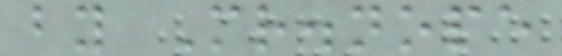by Mr.nope
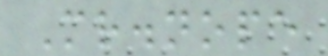Mr.nope
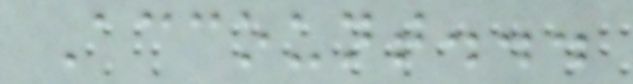Account...
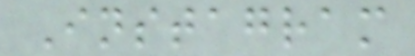Instagram
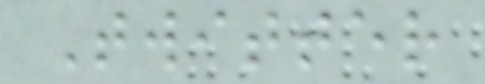Twitter
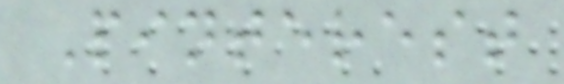Pinterest
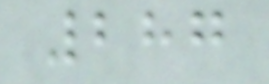287
